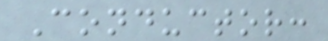Conductor:
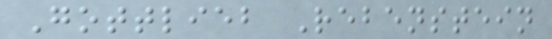Gottlieb Rebenstein
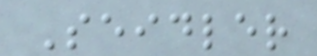Seidler
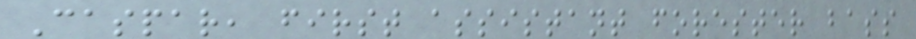Caspar, first assistant forester bass
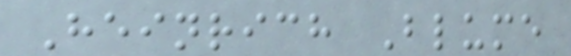Heinrich Blume
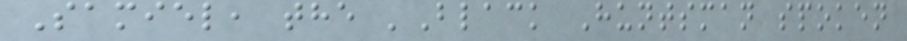Samiel, the 'Black Huntsman spoken
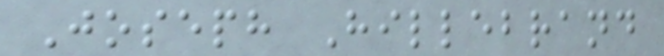Joseph Hillebrand
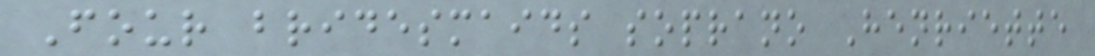Four bridesmaids soprano Henriette
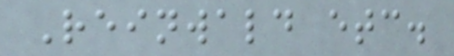Reinwald etc.
